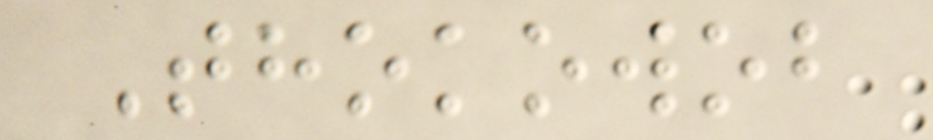Thokowob
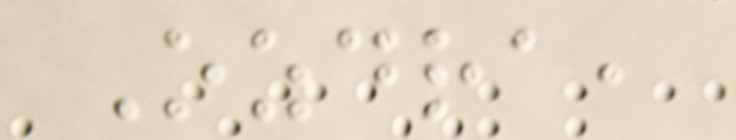Ozdra,
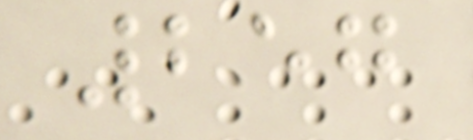257
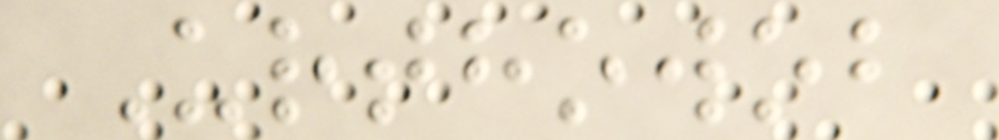Urthowob
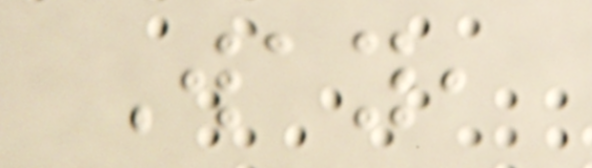Way,
